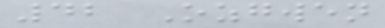42 Ozgwen
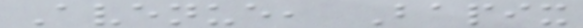Avenue, Bapix
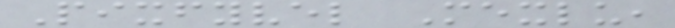Pixfyvel Mexlu,
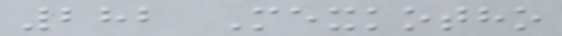282 Mexkotho
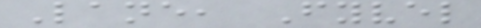Lane, Fyvel
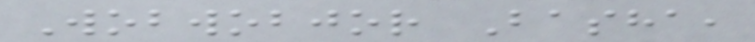Wobwobjor Basha,
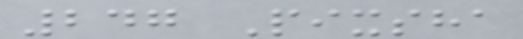247 Pixsha
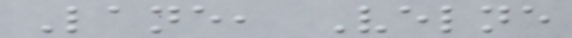Lane, Velne
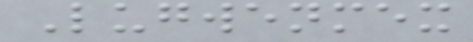Lugwenmex
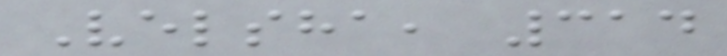Velsha, 314
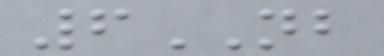6NB
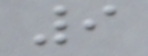9
